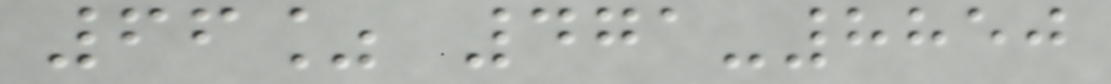66% 471-8850
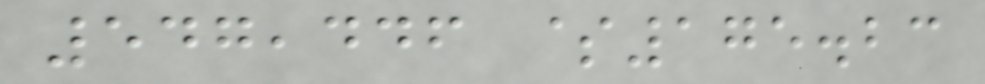547,446 $175.23
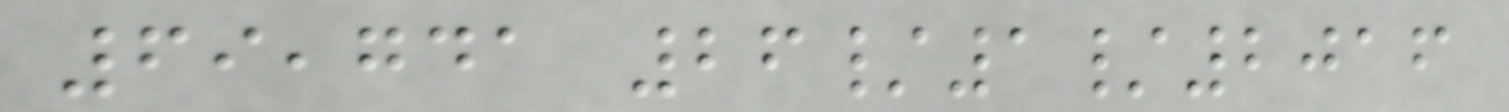69,741 26/1/2016
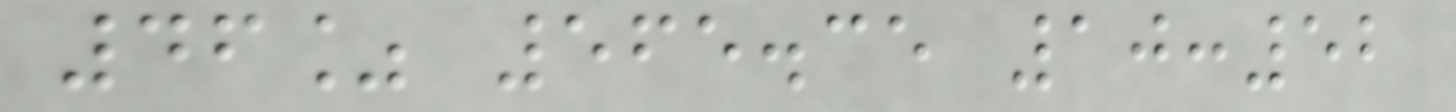46% 565.35 10:52
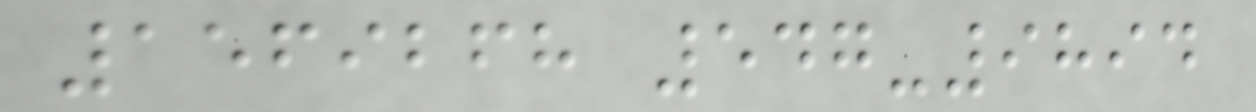1569268 547-9894
